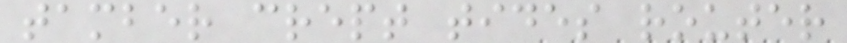tamber crept tides router
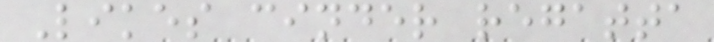Likes cinder regatta
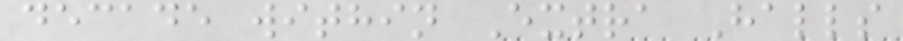decade within Extra Halls
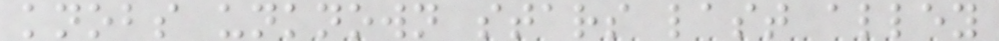knobs unknown stars last alley
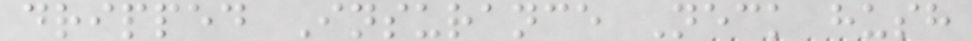dripped Insurance Neck hush
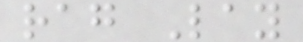rag Lay
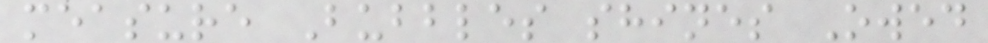measure Bubbles shines Owed
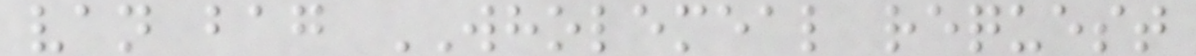van bag WHOLEMEAL request
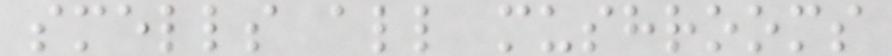smells all mushrooms
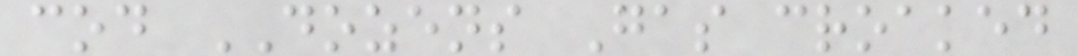cod DOZENS Gas croaked
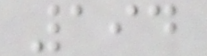194
